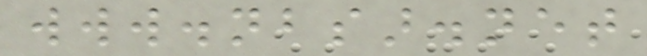www.nbsar.net
